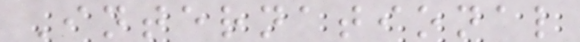International
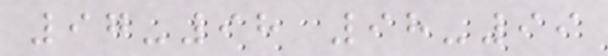97-98 98-99
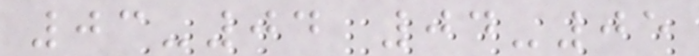03-04 04-05
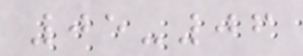05-06
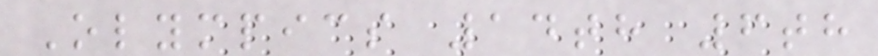Olympics 14th 6th
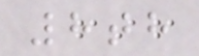8th
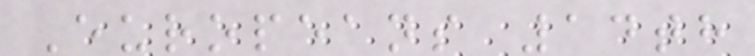Europeans 14th
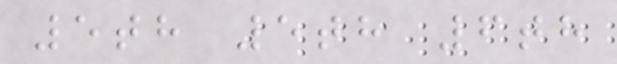5th 5th 6th
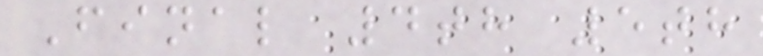Final 4th 5th
